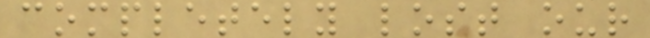completely lost our
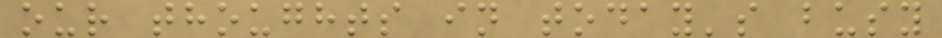our thoughts in today's busy
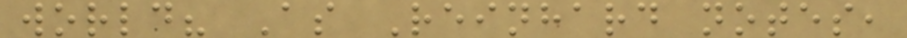world? As Reinhard notes,
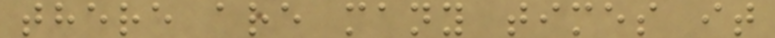there are many times it
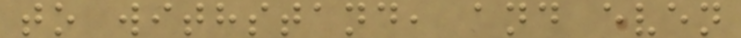to withstand, and even
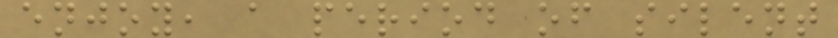enjoy, a period of silent
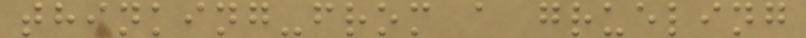thinking-from a grueling
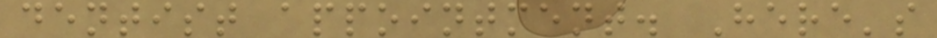dentist appointment. Here's
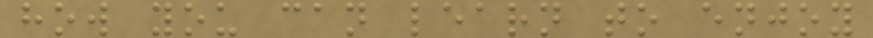how you can learn to enjoy
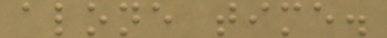alone time.
